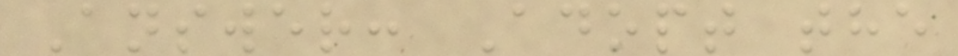Answer: Adopt the
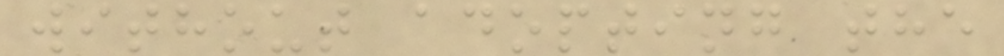without adopting the
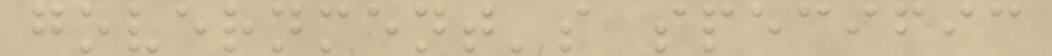government's specific
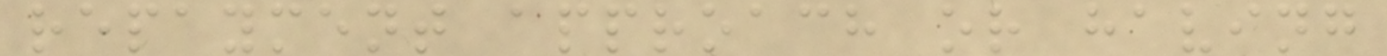repayment approach or having
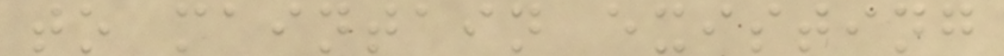to maintain existing
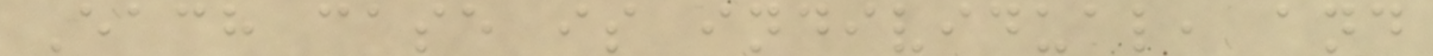Each case is individual, and
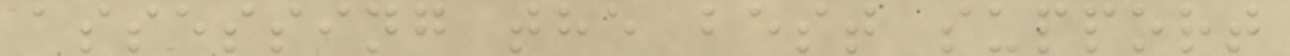assessing the best support
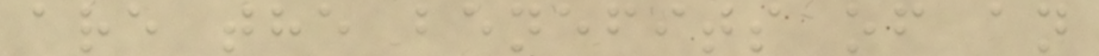are the benefits of an
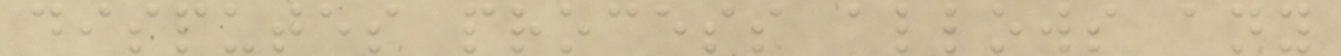disputes process allows any
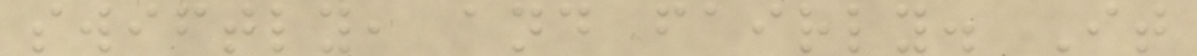swiftly, and fairly. It
